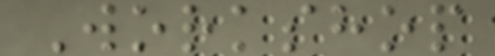Workshop
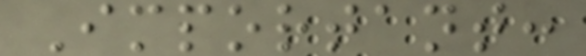Important:
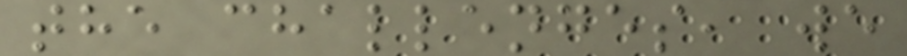the challenges, we
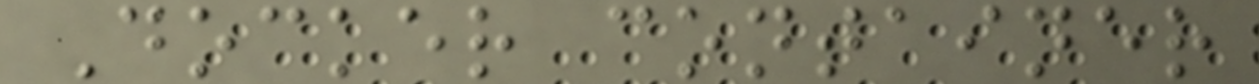Docker container
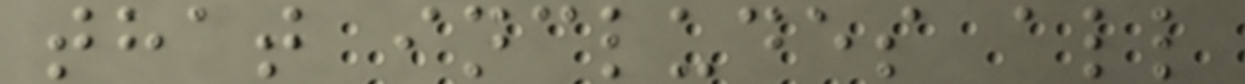that includes all
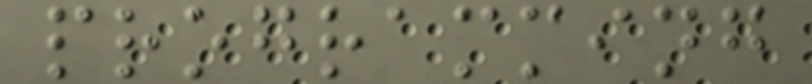programming
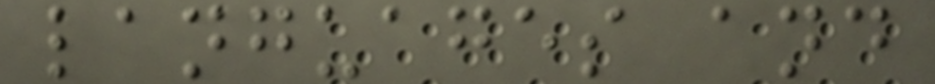languages and
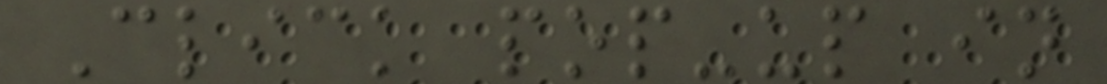Click pop-up in
